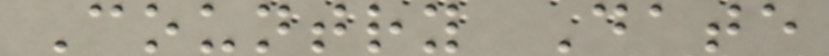Country Date
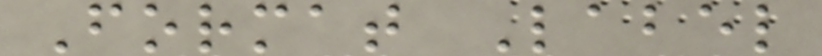Format Label
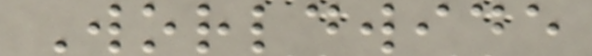Worldwide
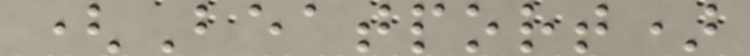(Beatport)
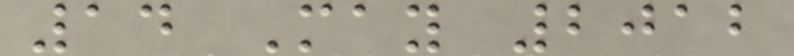14 May 2012
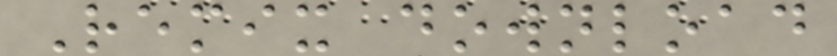Remix download
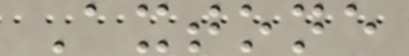Axtone
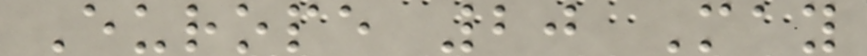Europe 20 May
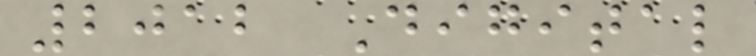2012 Digital
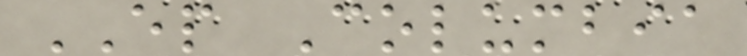EP Columbia
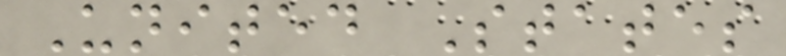United States
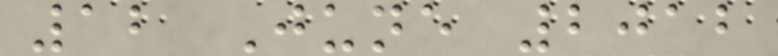12 June 2012
